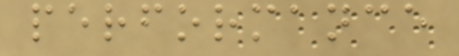performance
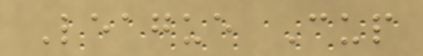League Cup
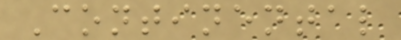Continental
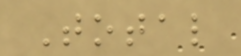Total
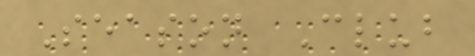Season Club
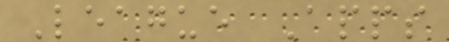League Apps
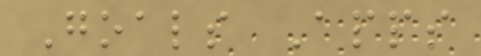Goals Apps
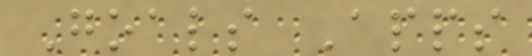Goals Apps
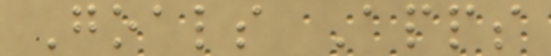Goals Apps
